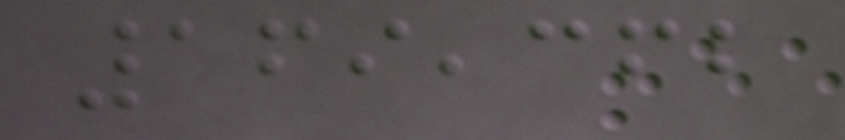169,362
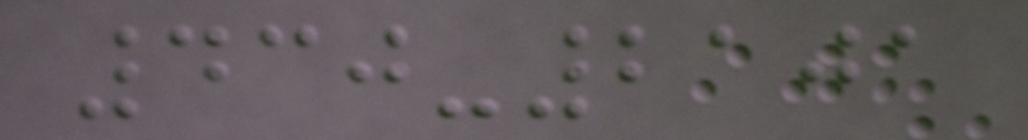430-2101
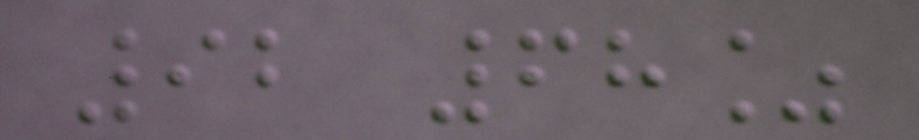92 68%
